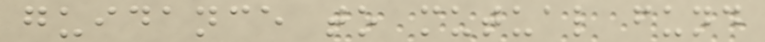guidance to mutual fund
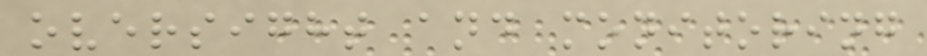oversight and monitoring
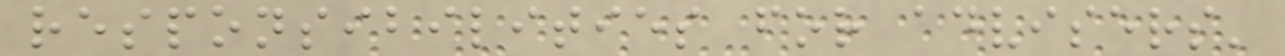responsibilities for advisers'
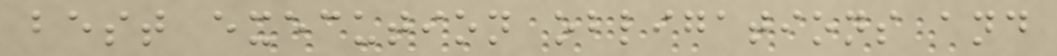best execution obligations and
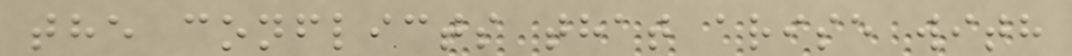the conflicts that arise with
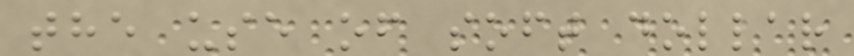the use of soft dollar
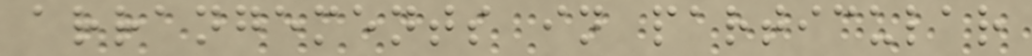arrangements in particular
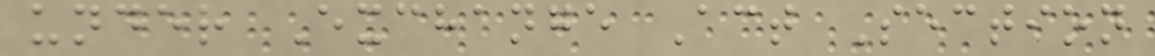under Exchange Act Section
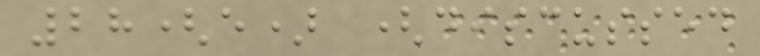28(e) (discussed
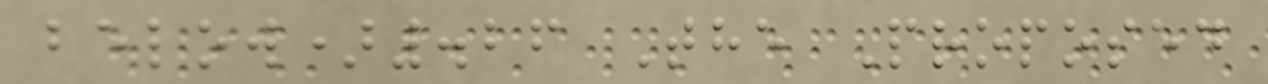below).26 The Proposed
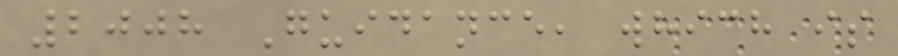2008 Guidance, which is
